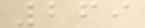269
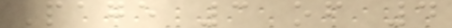Page 3 of 4
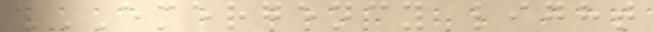EMERGENCY LIGHT
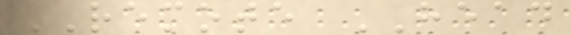REMOTE HEAD
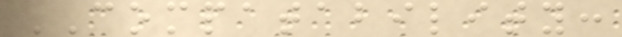COMPATABILITY:
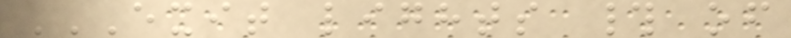EXIT LIGHTS # OF
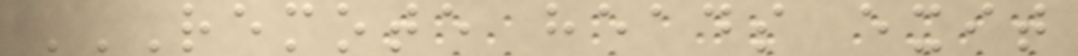REMOTE HEADS EXIT
